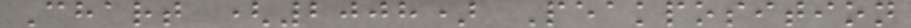Chart (2008) Peakposition
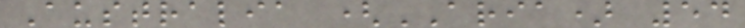Australia (ARIA) 54
